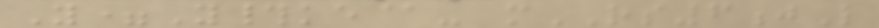Y=Y#ke@- mRS6jL
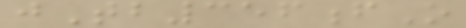jTb356fO
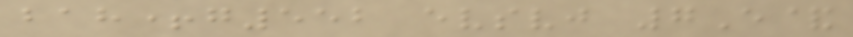bah+g552 evsvj 7E&
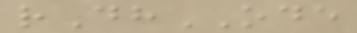rDhODE
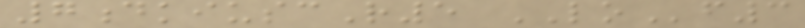7dkiuscR5 LOf3
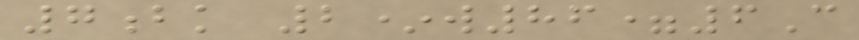7bk 2*w86=6C
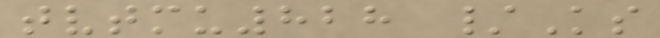tvtmu828 /Ks
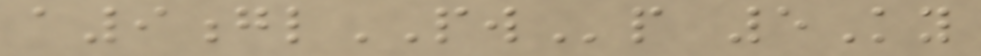a9glPWp 5Ky
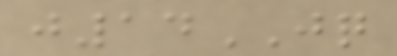j14JQ
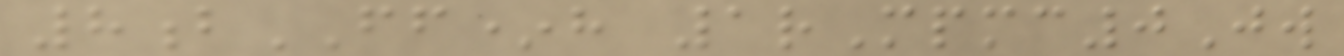8bFF*h 1rMpmc0Jw
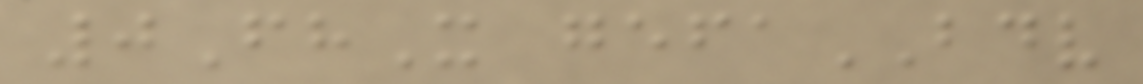0FhX gefaBDV
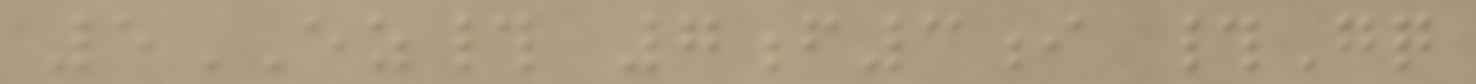5EZ# 7f3i #Gq
